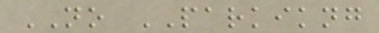NO PARKIKNG
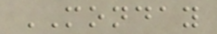MONDAY
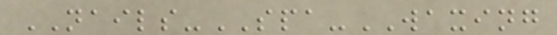NAILS-SPA-WAXING
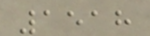1518
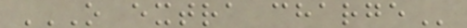O EXTRA CHARGE
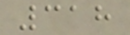318
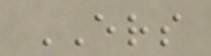ERS
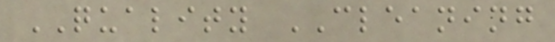QUALITY CLEANING
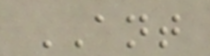ANT
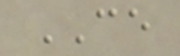CE
